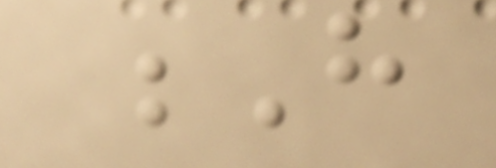H
